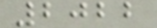2022
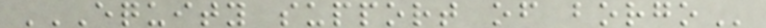EQUITY SUPPORT OF BORGO
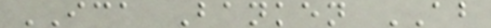ICA Banken AB
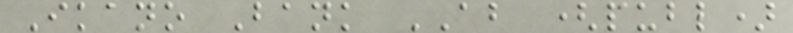Ikano Bank AB (publ)
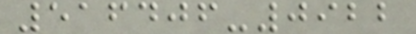516406-0922
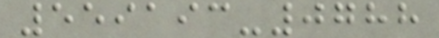559193-0788
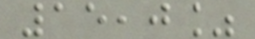15,0%
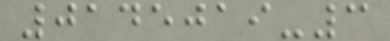0145019-3
